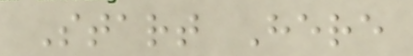Start Here
